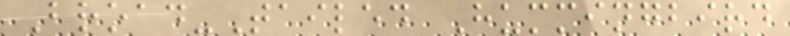Broad-Tailed Hummingbird
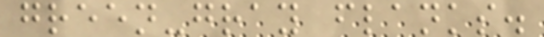green-gray flanks.
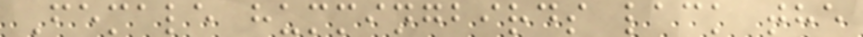Female hummingbirds lack the
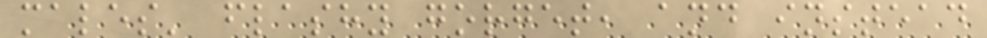males' flashy gorget, and instead
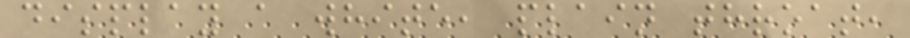display a white, plain throat,
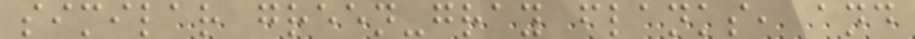similar green-gray flanks, and
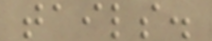tails.
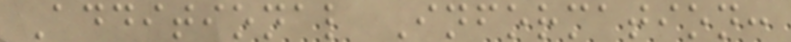Additional Information:
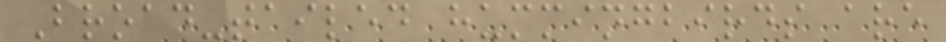Broad-tailed hummingbirds are
